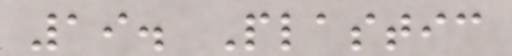19. Plastic
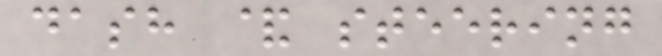dash & steering
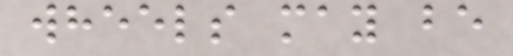wheels may be
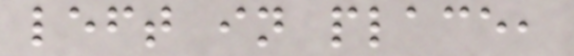left in place,
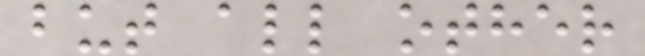but all other
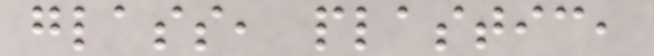glass, plastic,
